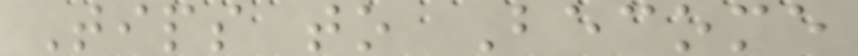Tips to Become
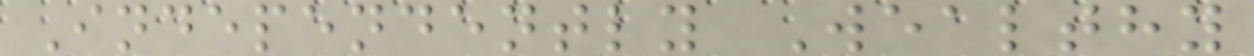Independently Wealthy
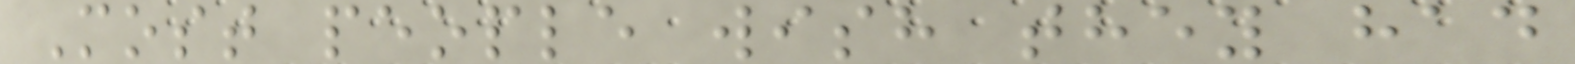Most people wish they had
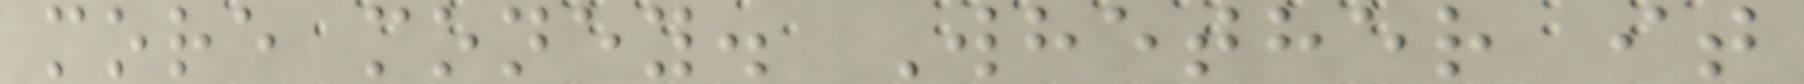more money. Whether it
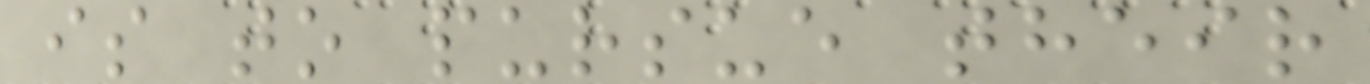is to pursue their
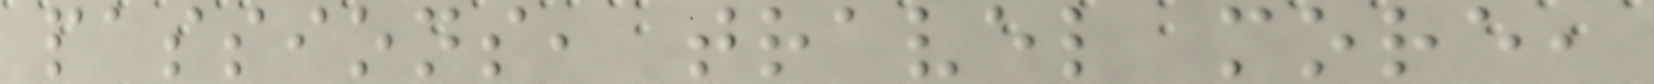passions, travel more,
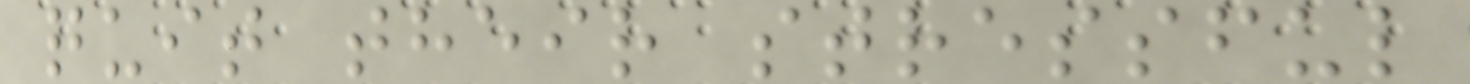quit their stressful
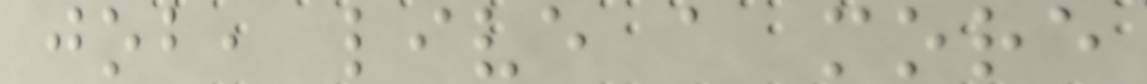job, live a more
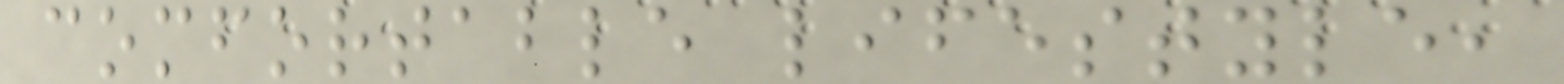comfortable lifestyle,
